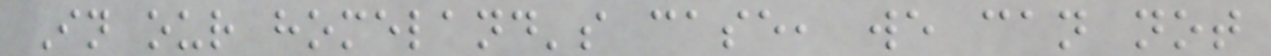In our homeland's case, we can not
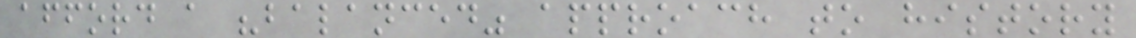afford a "balanced" approach to history
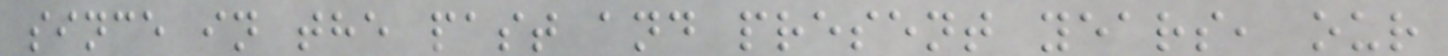since in the past and present years, our
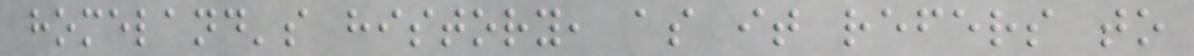homeland's history, as it refers to
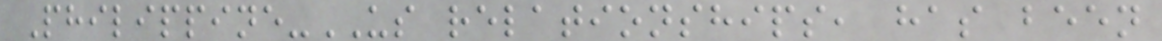Philippine-US relationships, has been
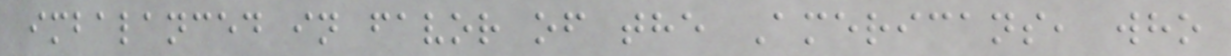imbalanced in favor of the Americans, who
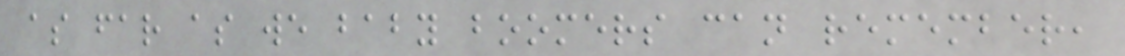as far as we baby boomers can remember,
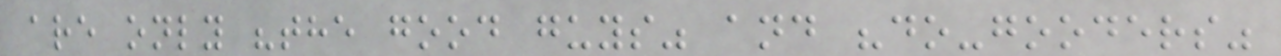are only "the good guys" and "do-gooders"
